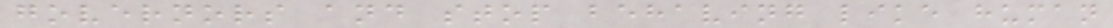governors and stop behaving like human
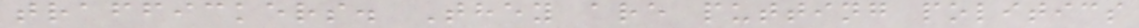traffickers. They are putting politics
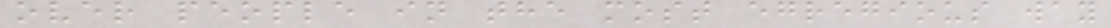over people in the most egregious way
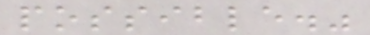possible."
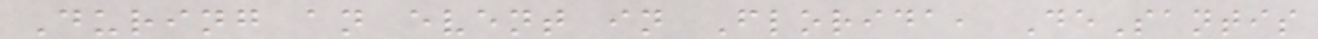During an event in Florida, DeSantis
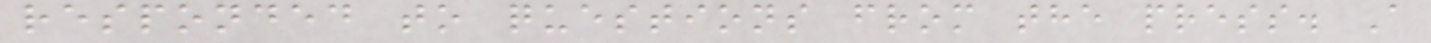responded to questions from the press. A
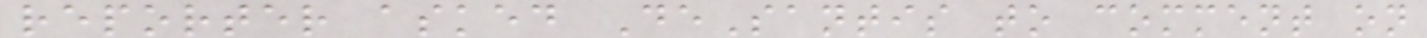reporter asked DeSantis to comment on
